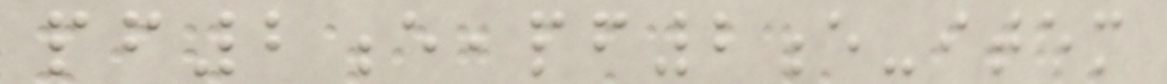pf2e,pf2e-item
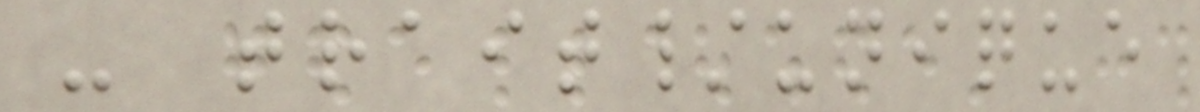- trait/unique
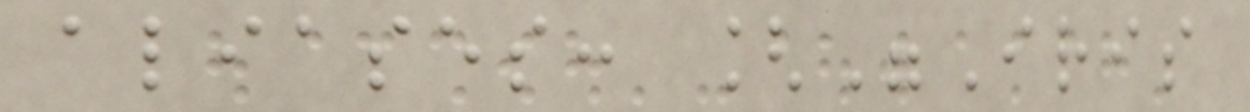aliases: ["Iris
